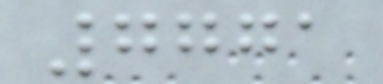7771
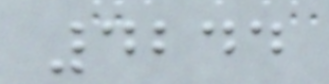4244
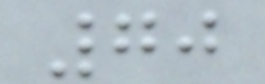70
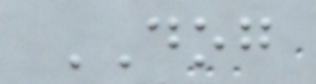DOG
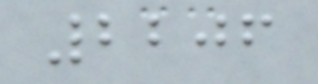2206
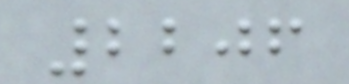2206
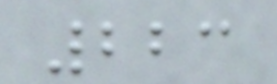223
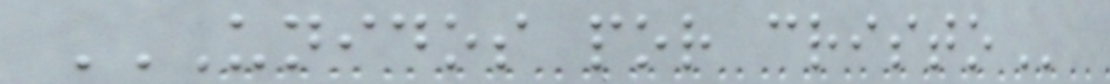UNIDOS POR CRISTO
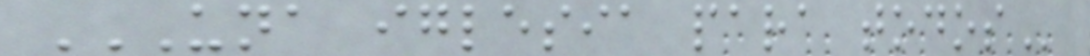UNA IGLESIA PARA TODOS
